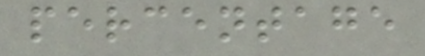percentage
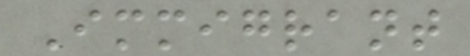Immigrant
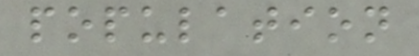population
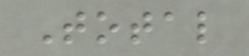Total
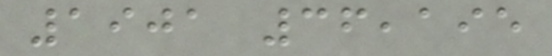1901 36,195
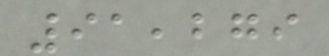91,279
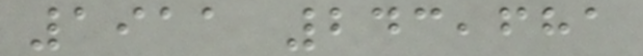1911 243,681
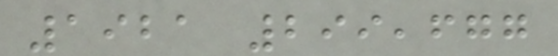1921 299,677
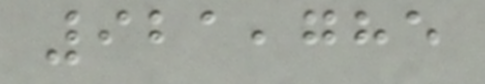921,785
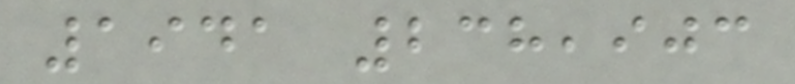1941 238,903
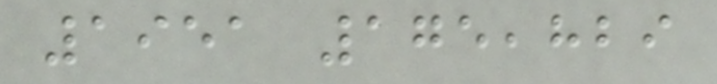1951 175,829
